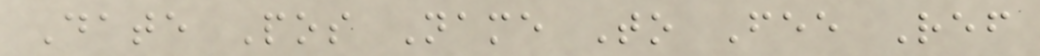Date Pos Name To Fee Ref
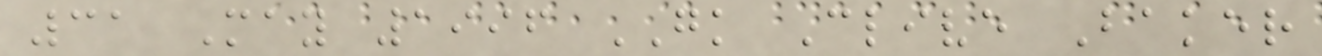31 May 1996 GK Clive Baker
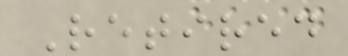Retired
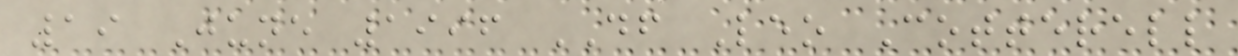19 June 1996 DF Leo Cotterell
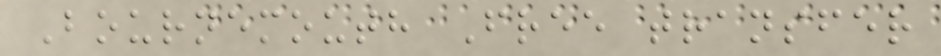Bournemouth Free transfer
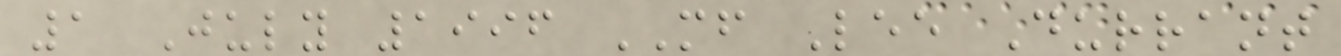1 July 1996 MF Lee Durrant
